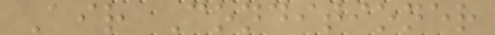Air Conditioner
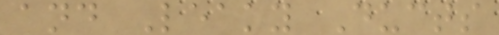and Leaky Ducts
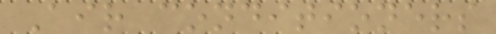Air conditioners
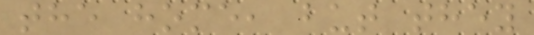the home, but they
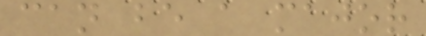can be a major
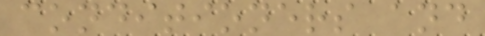conditioners and
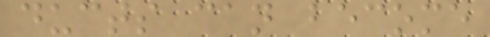ducts can become
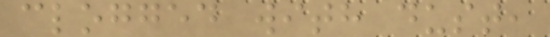clogged with dust,
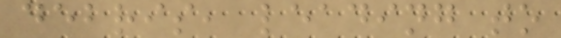debris, leading to
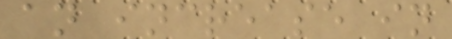an increase in
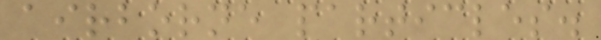airborne particles.
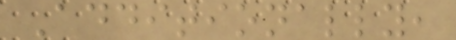Additionally,
